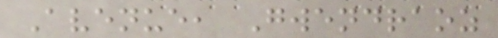Avenue, Gwendraoz
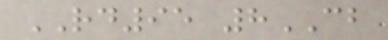RD95 8CB
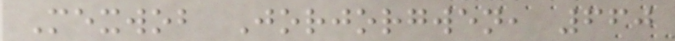Mexwob Jorjorgwen, 660
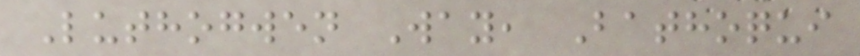Luthogwen Way, Bathoqui
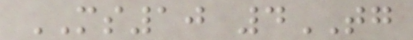MS10 4TG
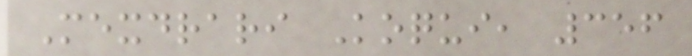Mexdrari Koqui, 356
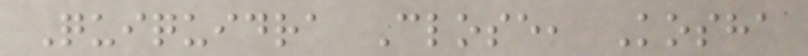Quiquidra Close, Kosha
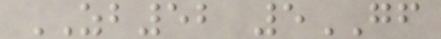ZB52 5GF
